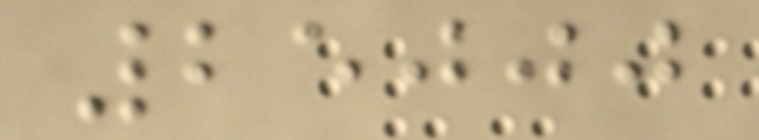25000
